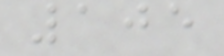105
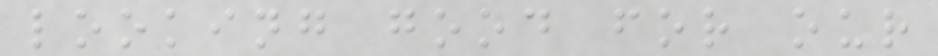looking good for our
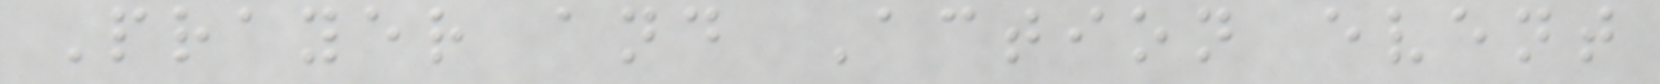Prayer and Action event
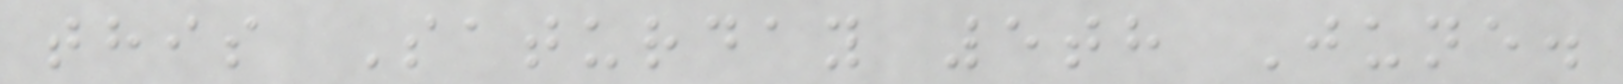this Saturday 5th June.
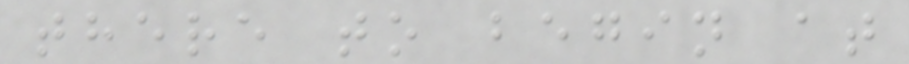there to begin at
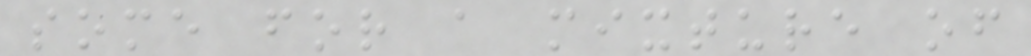some for a mixture of
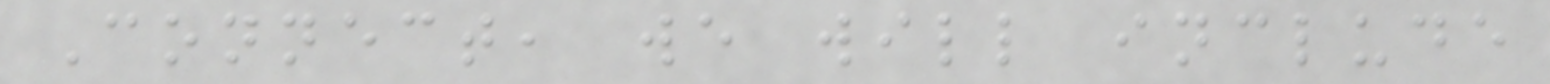Connect, we will include
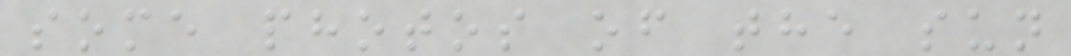some photos of the sun
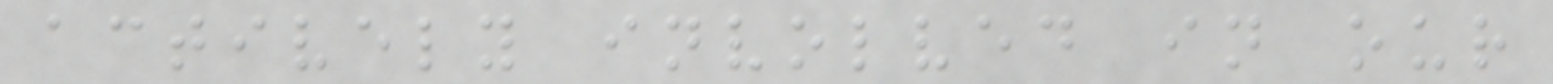actively involved in our
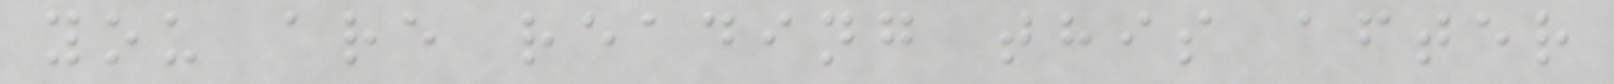you are reading this after
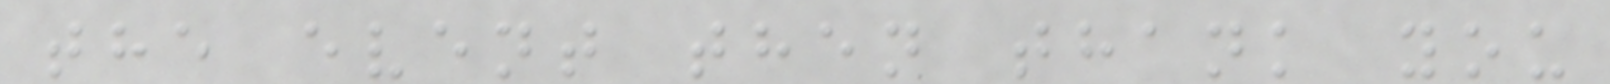the event then thank you
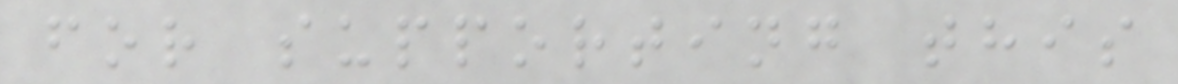for supporting this
